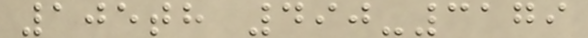105th 490-3179
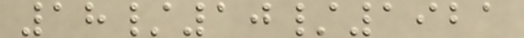18/10/1921
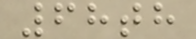68th
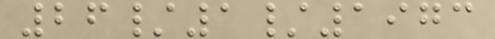26/1/1973
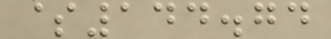$144.74
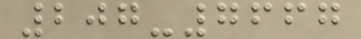207-7667
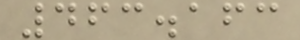463.163
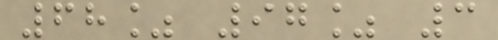68% 97% 3
